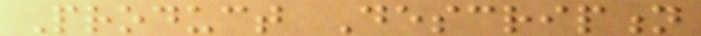Product Description
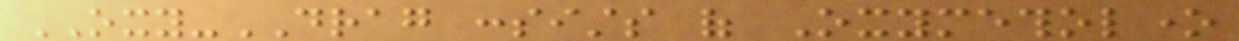OXY-DRAG consists of Oxymetholone
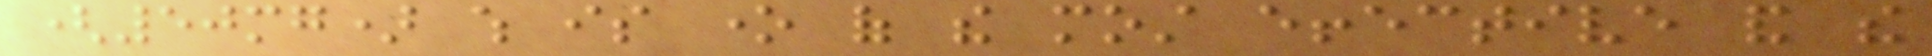(50mg) which is one of the most effective and the
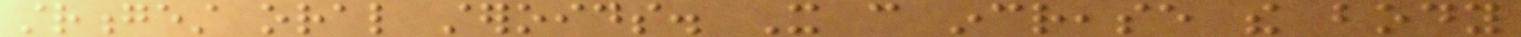strongest oral steroids. It can increase the body
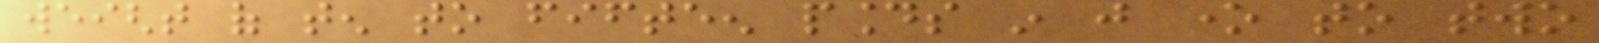weight of ten to fifteen pounds in just one to two
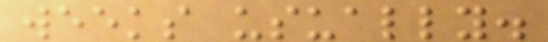weeks usually.
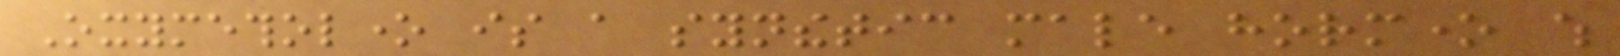Oxymetholone is a synthetic male hormone which
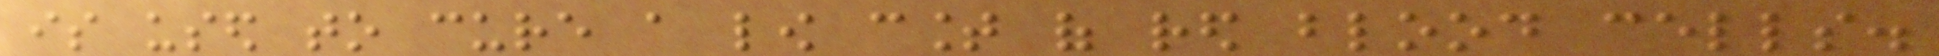is used to cure a low count of red blood cells.
